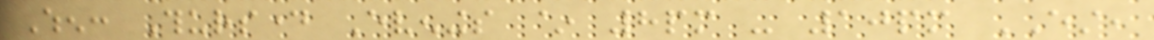When: Thursday Evenings ~ 8pm - 10pm EST,
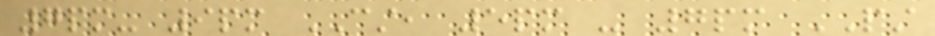7pm- 9pm CST, 5pm - 7pm PST
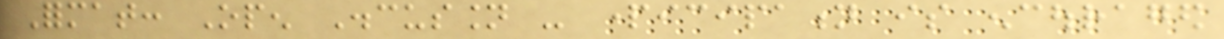Format: Open Discussion - participation is encouraged
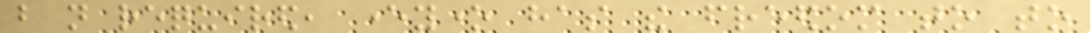but not required, everyone has the freedom to to
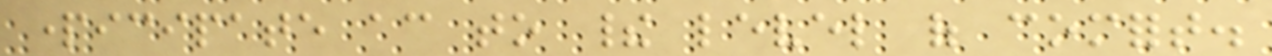participate according to their level of comfort.
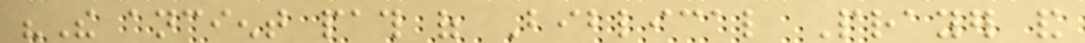"The ancient path of Biblical Prayer and
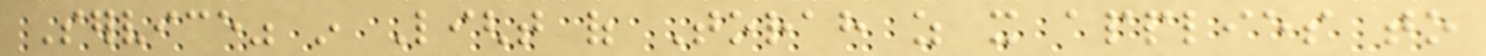Service" in Light of Torah as it applies to
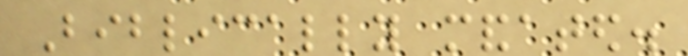Biblically mandated.
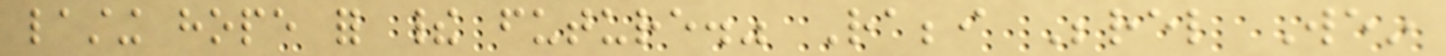lasting hope for their future." Rabbi Berel Wein
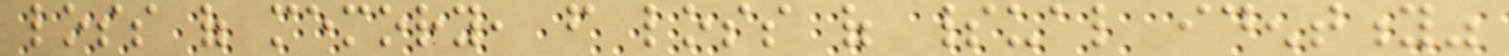loss of memory, from loss of spiritual identity"
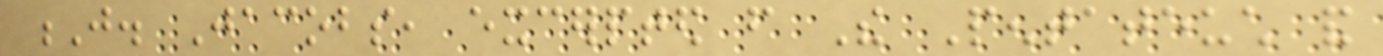J. Jacobs, excerpted from The Pentateuch and
